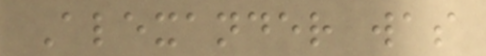Alexander was
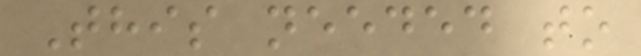This needed to
